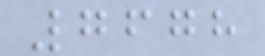7678
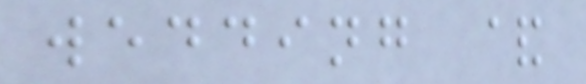wedding &
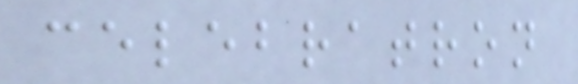celebratron
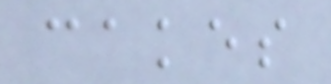cakes
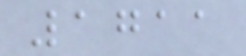1711
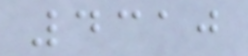4310
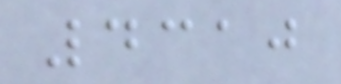4310
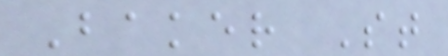Baker St
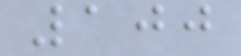100
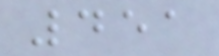451
